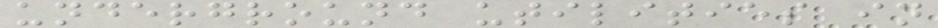underground utilities in
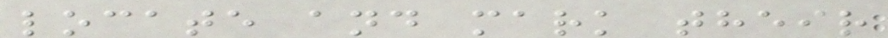locate and mark their
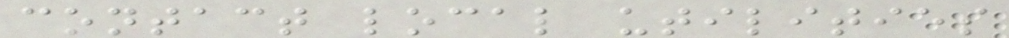contact local utilities
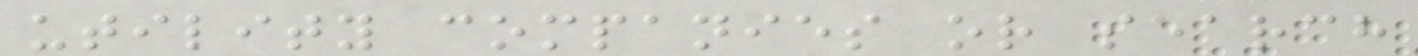utility companies or search
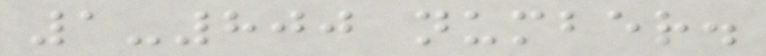1-800 number.
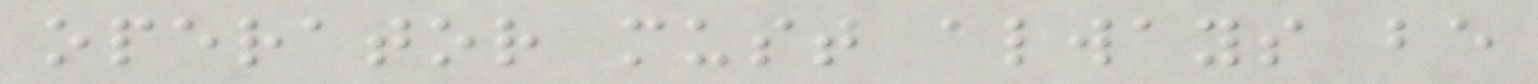operator must always be
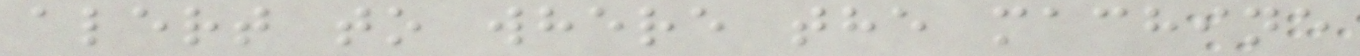alert to where the machine
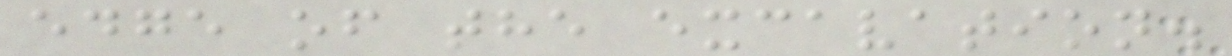edge of the excavation.
